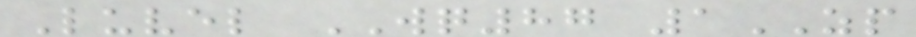Luvel WQ87 1ZP
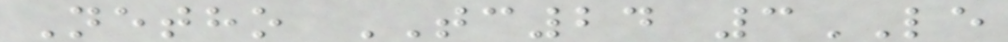Netho TC24 3LE
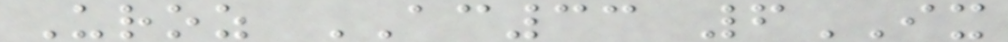Uroz AC33 6IX
